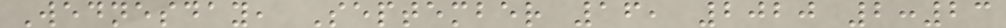Wednesday, September 16, 2020 2:23
